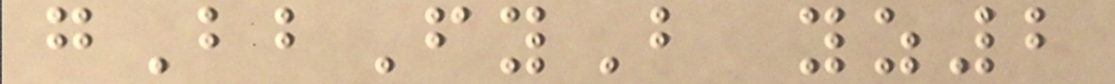gBbFyB yz2
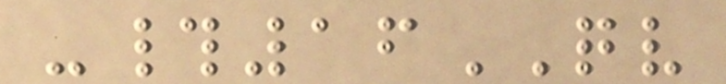-#16QV
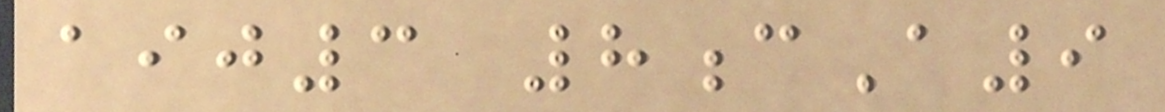aij3 8cA9
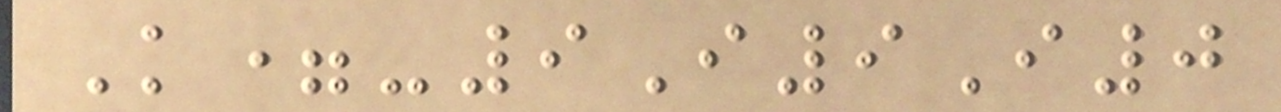K=-9I9I0
